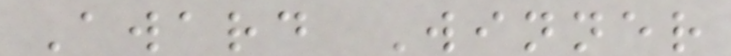Award Winner
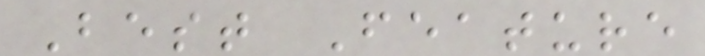Best Feature
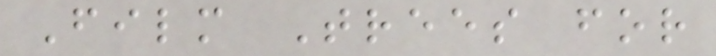Film Trees for
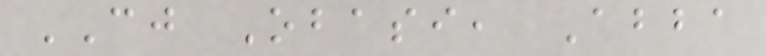CJ Obasi, Abba
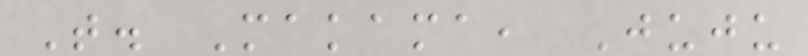T. Makama, Juju
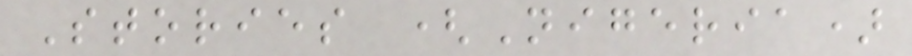Stories (Nigeria)
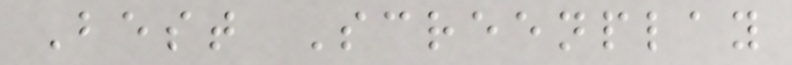Best Screenplay
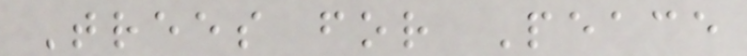Trees for Peace
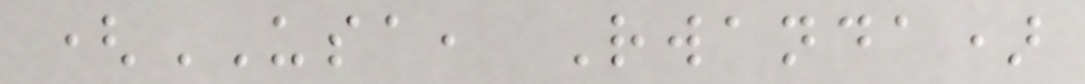(USA, Rwanda)
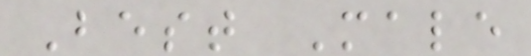Best Male
